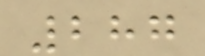287
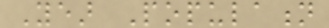Year Population
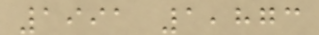1991 1,873
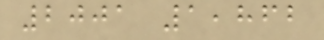2001 1,862
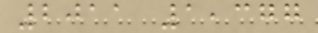2011 1,377
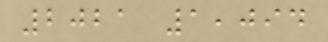2021 1,094
